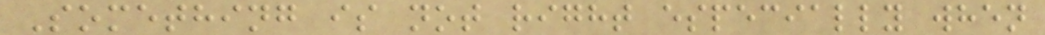Something is not right especially when
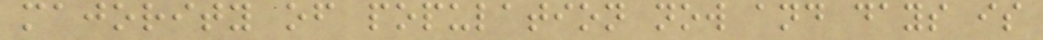majority of population now and days is
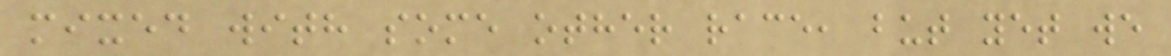mixed with some other race, but yet we
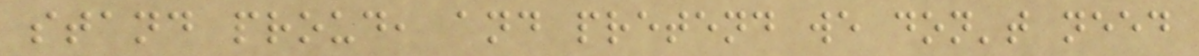stand proud, and pretend we don't need
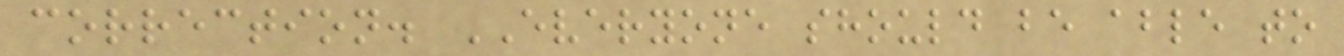correction. EVERYONE should be able to
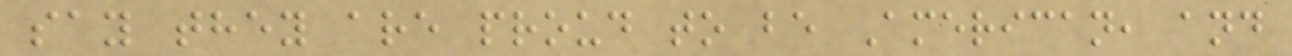say they are proud to be American, and
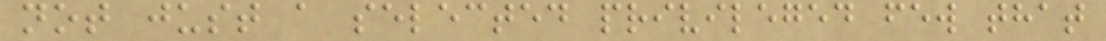not just a selected privileged few that
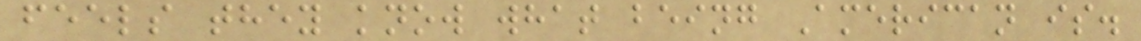feels they know what being American is.
